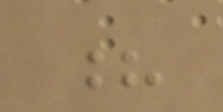?
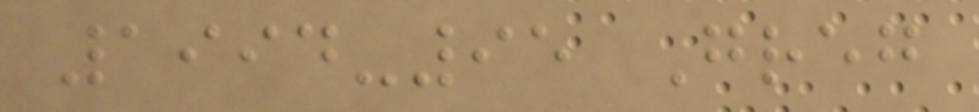1994-95 Greg
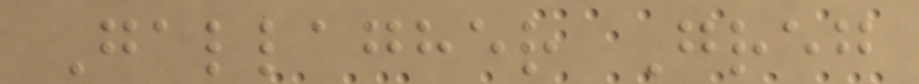Gallagher Greg
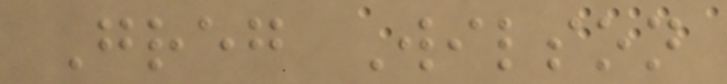Greg Wilson
